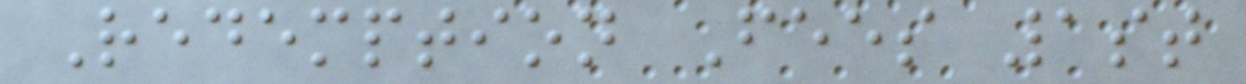Redemption Fees 1st
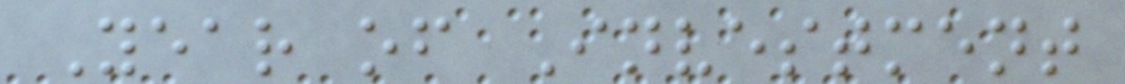Year of Investment
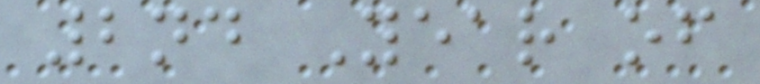2nd Year of
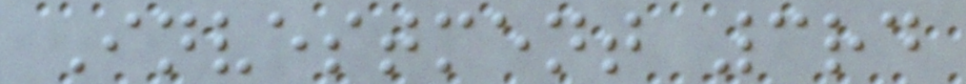Investment 3rd
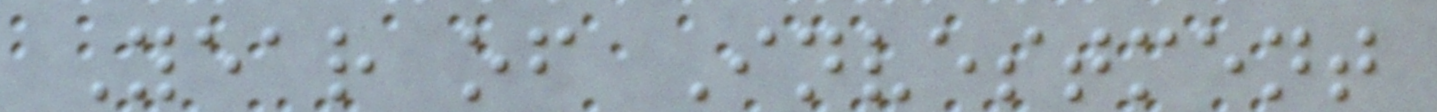Year of Investment
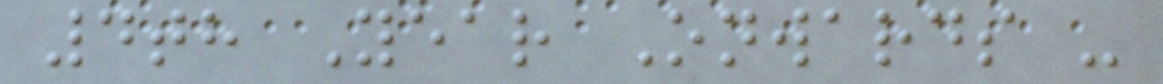4th Year Onwards -
